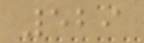529
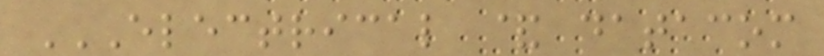ELECTRICAL & DATACOM
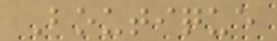Boutique
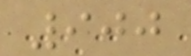900
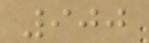900
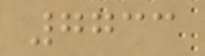7733
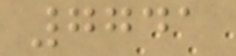7741
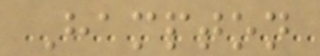Hampton
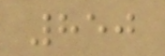850
